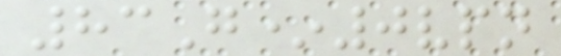83G*0vpn
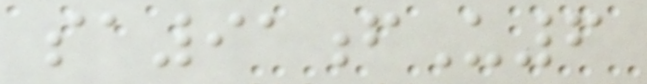sa91fU6
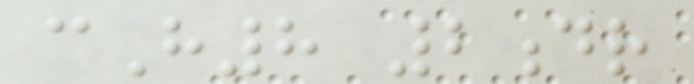cH8 2dr
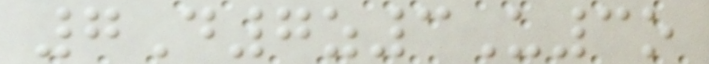7D7z3U3o
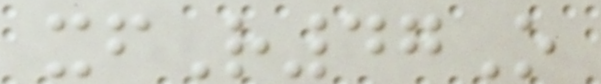xfR47O
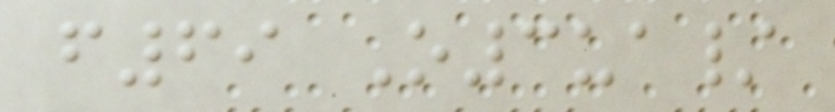f69 O3ua/
